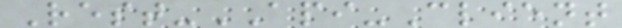Rest-API-Client
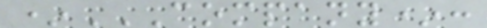*COMPANY*:
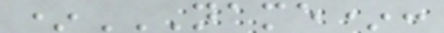*NAME*:
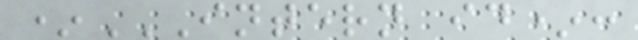*INTERN ID*:
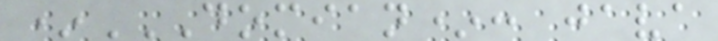*DOMIAN*: JAVA
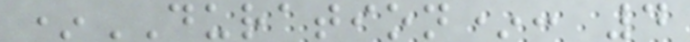*DURATION*: 4
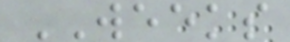WEEKS
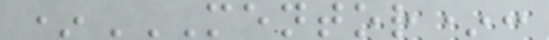*MENTOR*:
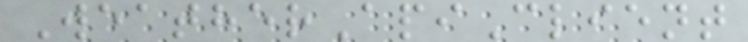WeatherApiClient
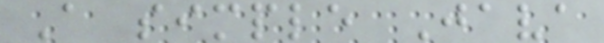A simple Java
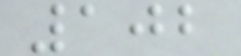102
